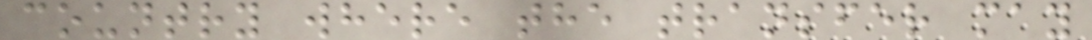country where the transfer may
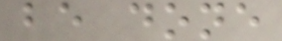be done
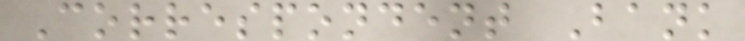Correspondent Bank
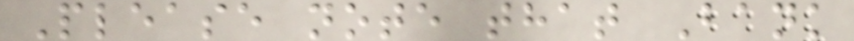Please note that Bank
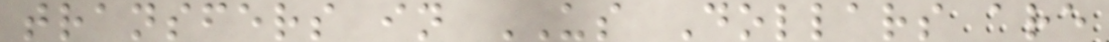transfers in US Dollars are
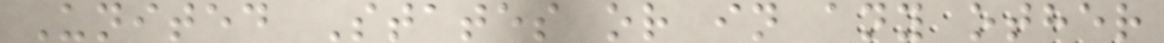United States or in any other
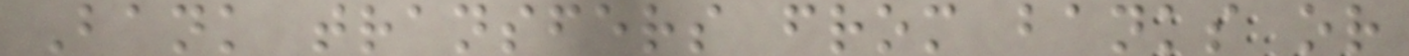Bank transfers from banks or
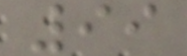99
